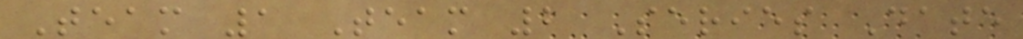Team 1 Team 2 Series Date
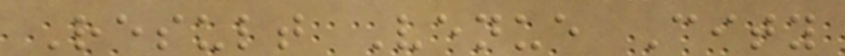Result Venue City
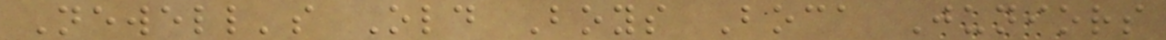Newell's Old Boys Boca Juniors
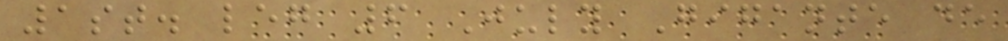1st. leg 6 July Gigante de
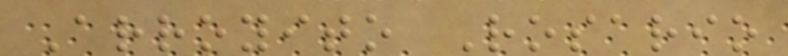Arroyito Rosario
